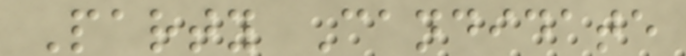Party Candidate
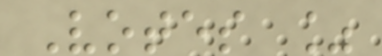Votes %
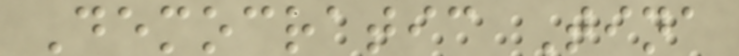Democratic Tina
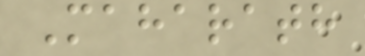Maharath
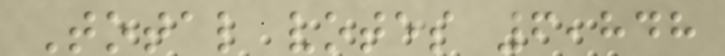Total votes 6,848
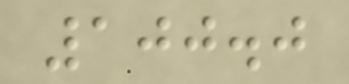100.0
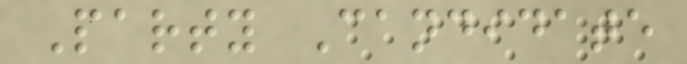Party Candidate
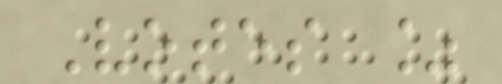Votes %
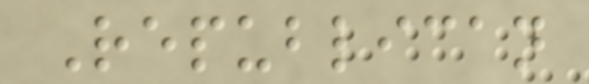Republican
